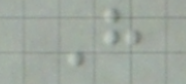H
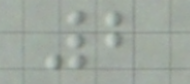2
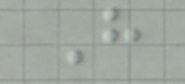H
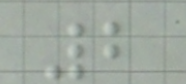2
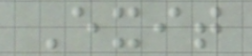Exit
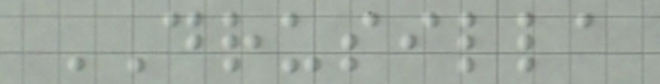DRUSILLA
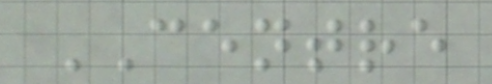CENTRE
